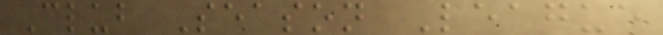Club Season League
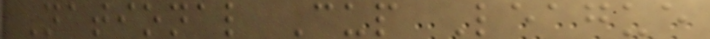National Cup League
